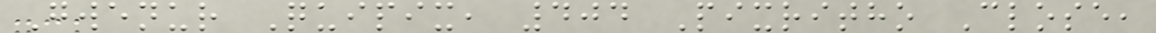Gwenur Quipix, 404 Pixritho Close,
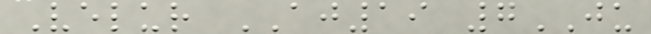Velur AJ19 7JU
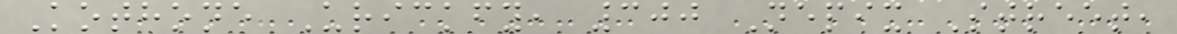Kothone Urickfy, 300 Nepix Street,
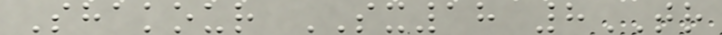Shakour SX18 8TR
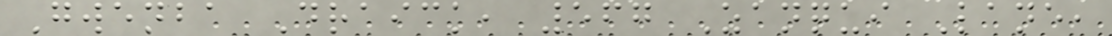Gwenba Draick, 567 Zanqui Lane,
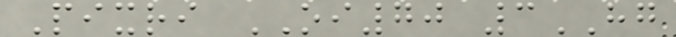Pixri OI70 3HG
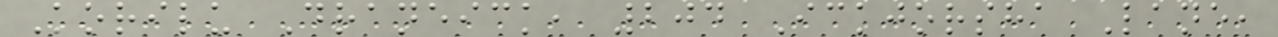Korilu Draneick, 204 Ickjorsha Lane,
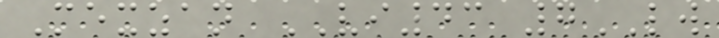Mexzan VI43 7LW
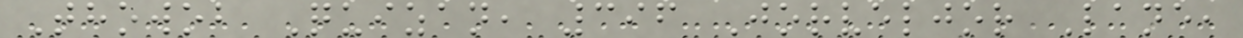Thowob Quizan, 396 Jorveljor Lane,
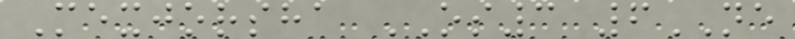Mexjorsha OS3 6NE
